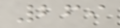269
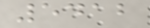5412
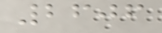2606
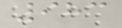983
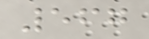567
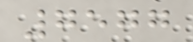7577
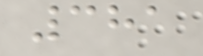381
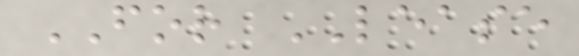FOR LEASE
